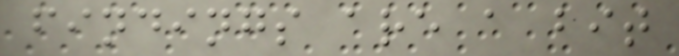findings are a bit
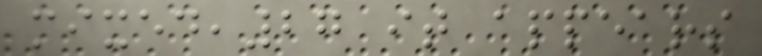mixed,27 it appears
